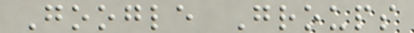Google Groups
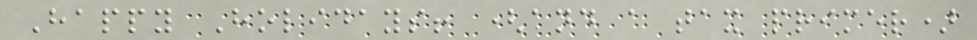Happy Holidays! (and a tax primer)
